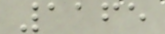1165
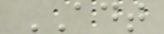ADT
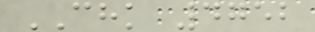CHK 4752
